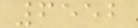6552
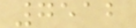7512
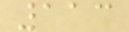113
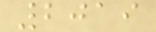2019
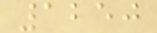1250
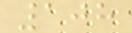108
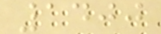1400
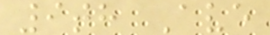9th Ave
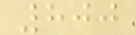800
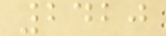2420
